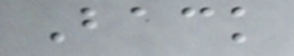Back
